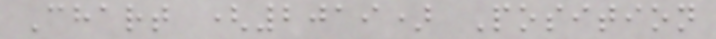Chart (2019) Position
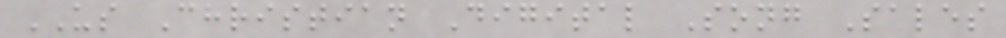US Christian Digital Song Sales
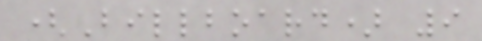(Billboard) 9
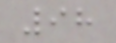98
